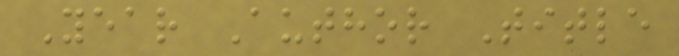Year Author Title
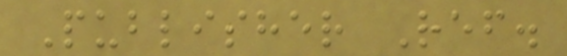Publisher Ref.
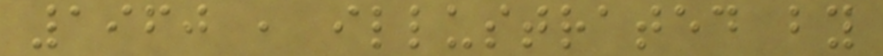1960 , illustrated by
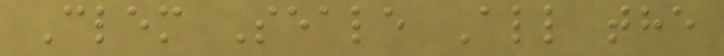Clem Seale All the
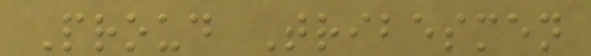Proud Tribesmen
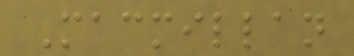Macmillan
